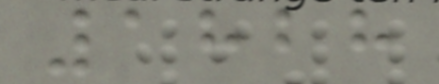1828
